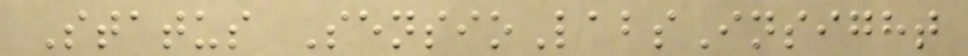Status SensioLabsInsight
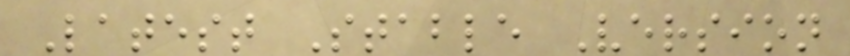Latest Stable Version
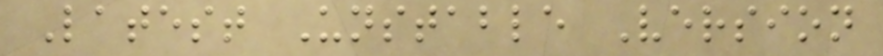Latest Unstable Version
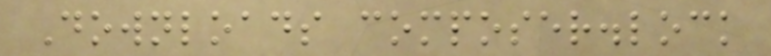Downloads composer.lock
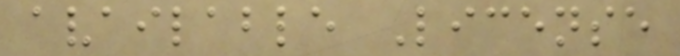available License
